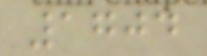1704
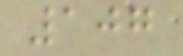107
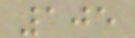105
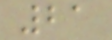21
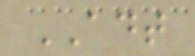ADT
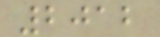2012
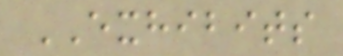EXHIBITS
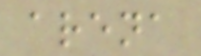arena
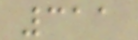311
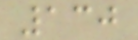130
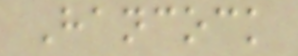Hancock
